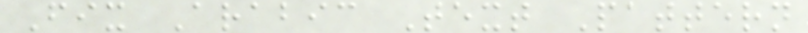Fix Arabic Text Pattern
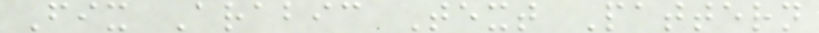Fix Arabic Text Pattern
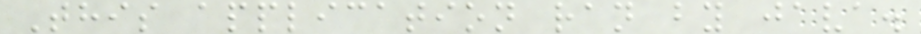This application ran by java.
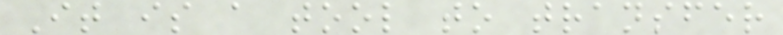It is a tool to transfer
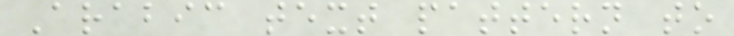Arabic text pattern to
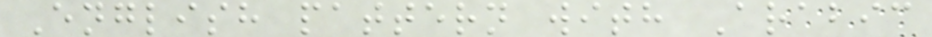English pattern with Arabic
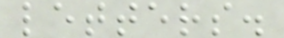letters.
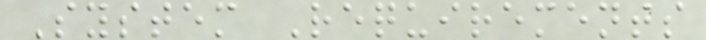System Requirements
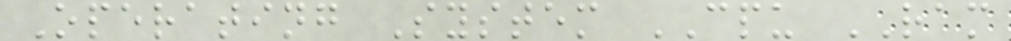Operating System CPU RAM
